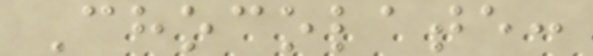Chocolate:
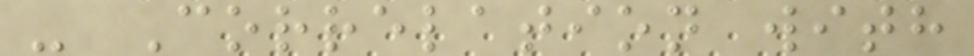- Correlation with
